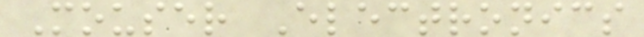Mouser Electronics
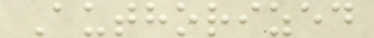Authorized
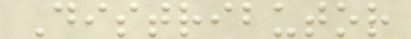Distributor
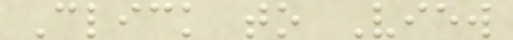Click to View
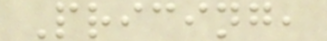Pricing,
